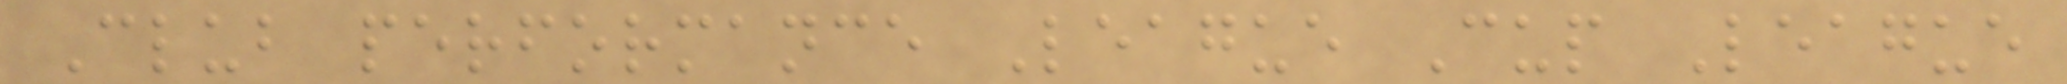Club performance League Cup League
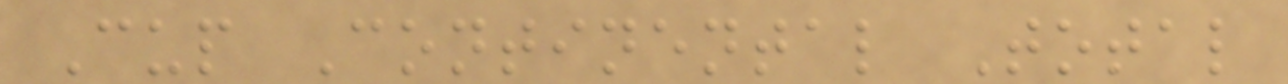Cup Continental Total
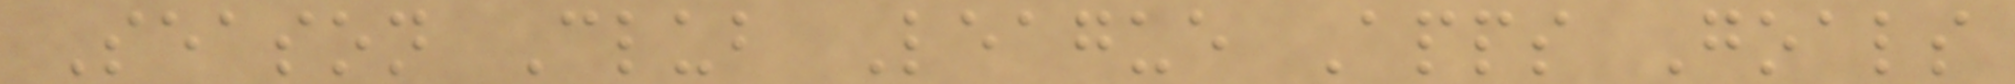Season Club League Apps Goals
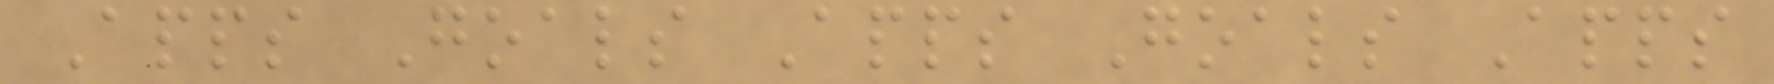Apps Goals Apps Goals Apps
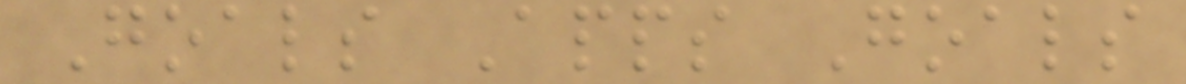Goals Apps Goals
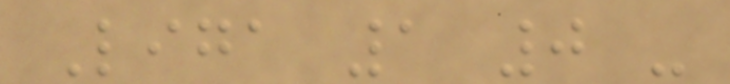Liga 1 0 -
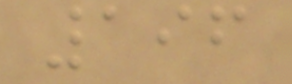196
